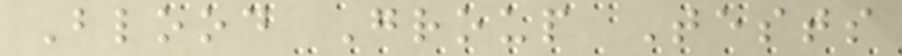Blood Group Tests
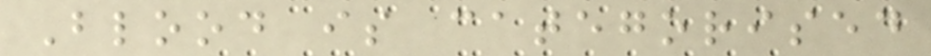Blood is categorised
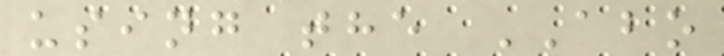using the ABO
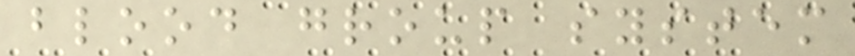blood group system
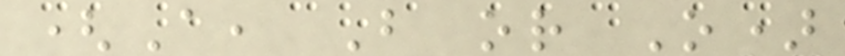(A, B or O)
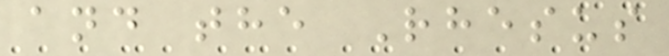and the Rhesus
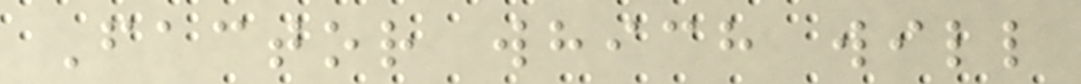Factor which will
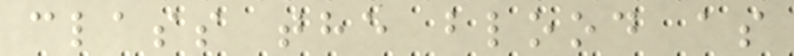class the blood as
